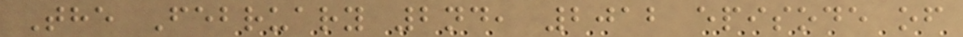The February 2nd, 2012 episode of
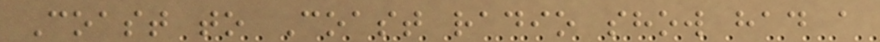Coast to Coast radio show had a
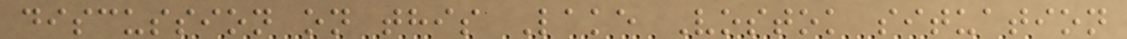discussion on this Lake Vostok situation
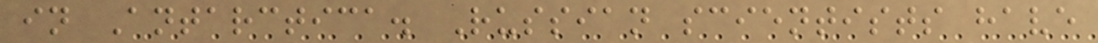in Antarctica. Russian scientists have
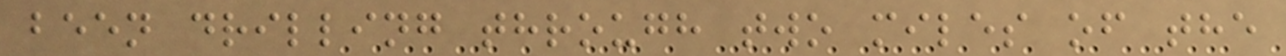been drilling through two miles of the
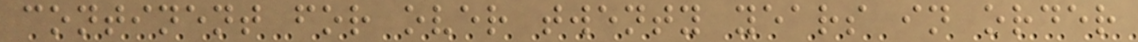continent for over twenty years in order
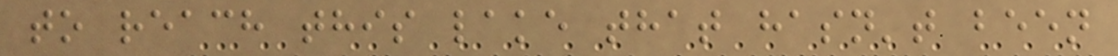to reach this lake that hasn't been
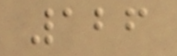126
